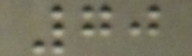70
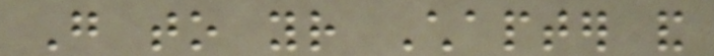Go to your Chapter and
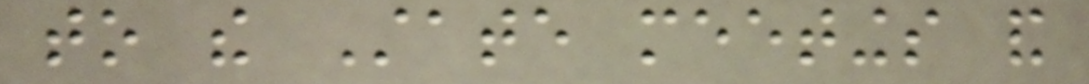to the State meetings and
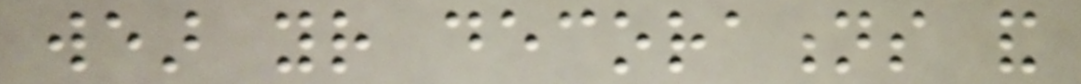wear your decorations and
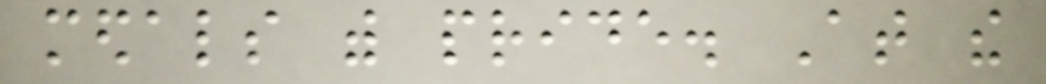medals with pride. At the
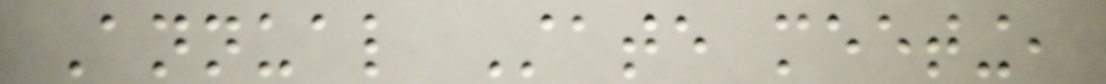Annual State meeting,
